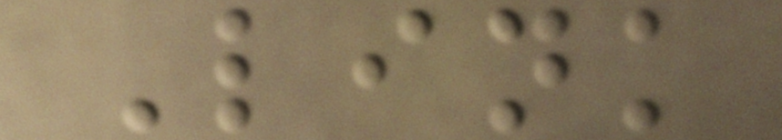Link
